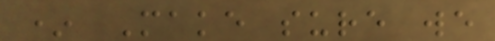* Make sure we
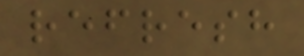refresh
